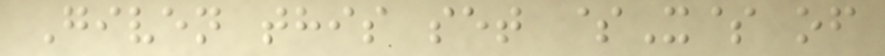Given this set $X$ of
